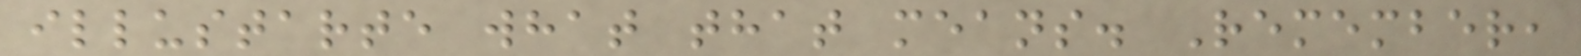illustarte what that means. Remember,
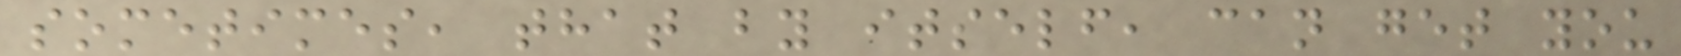sometimes, that by itself, can get you
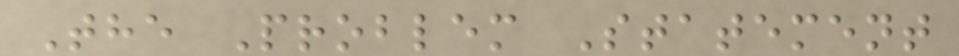The Problem Statement
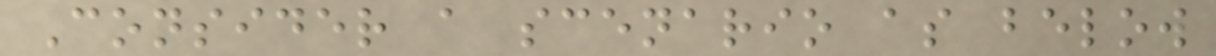Consider a scenario as below
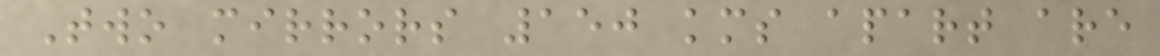Two mirrors 150 kms apart are
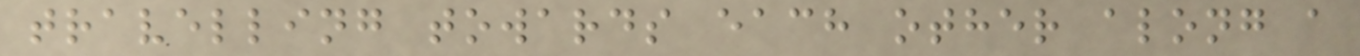travelling towards each other along a
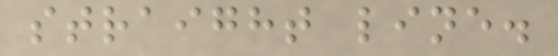straight line.
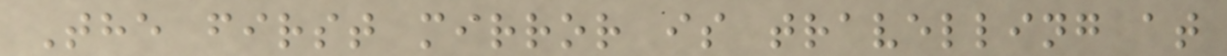The first mirror is travelling at
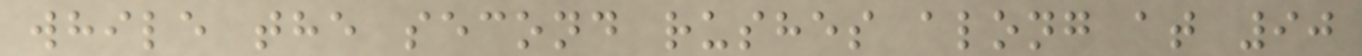while the second rushes along at 90
